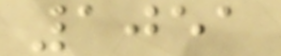1051
